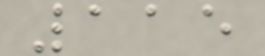115
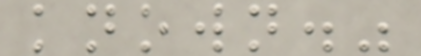known."
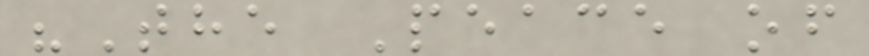"The Peace of
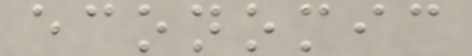economic
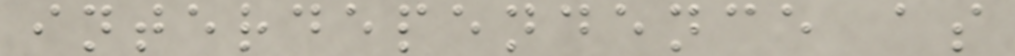interdependence as
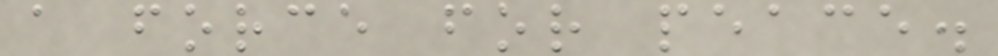a force for peace.
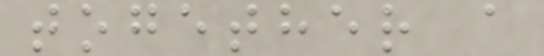together a
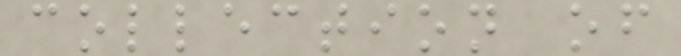collection of
